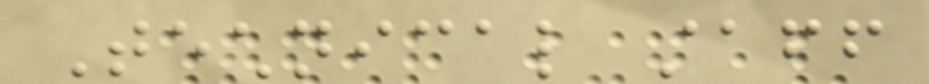Technical staff
